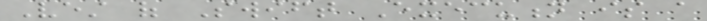Vest of Swift Execution is a
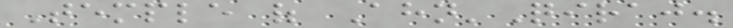Temple of Ahn'Qiraj.
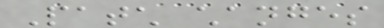Patch changes
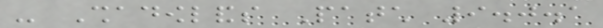- Shadowlands Patch 9.0.1
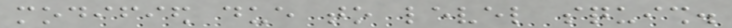modified due to level squish.
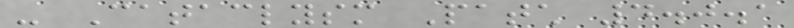- Cataclysm Patch 4.0.1
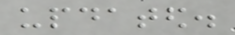updated.
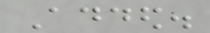Added.
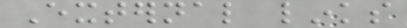External links
